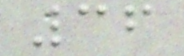36
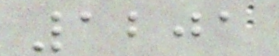1201
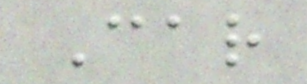Car
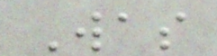Was
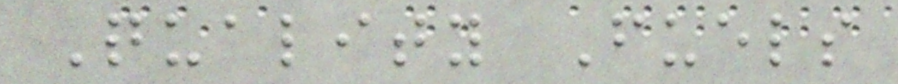Quality Fuels
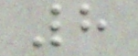8
